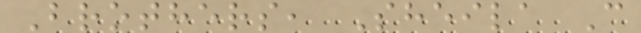Brothers, Sheila C
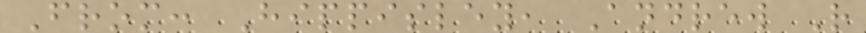From: Hippisley, Andrew R
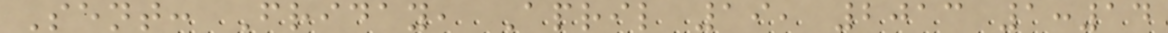Sent: Friday, April 19, 2013 1:14
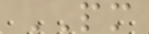PM
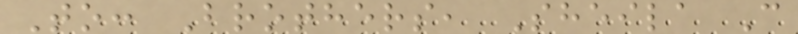To: Brothers, Sheila C
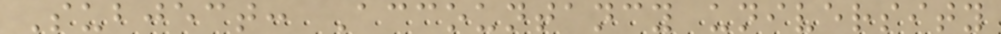Subject: Accountancy university
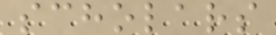scholars
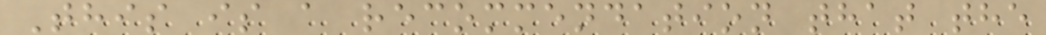This is a recommendation that the
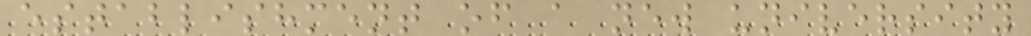establishment of a new university
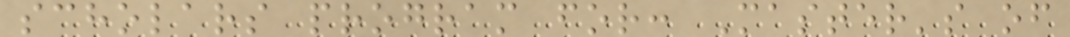scholars program for: Master's of
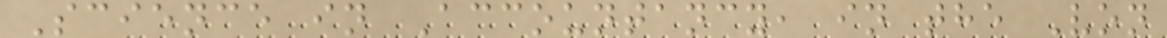Science in Accountancy, in the Von
